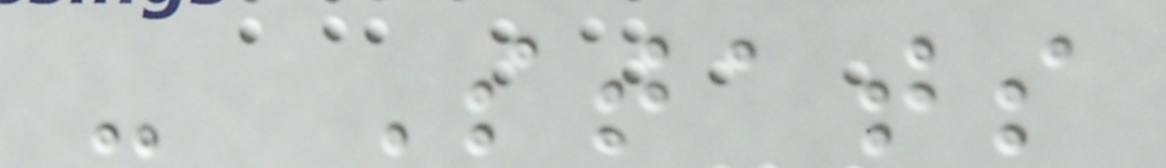- Stats
